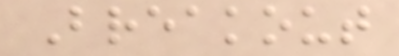Breakout
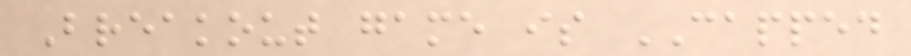Breakout game is CAPPED
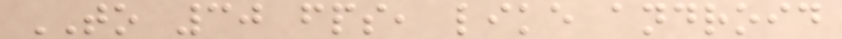TO 30 fps, like android
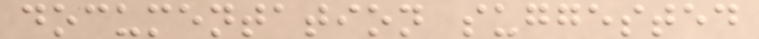documentation suggested
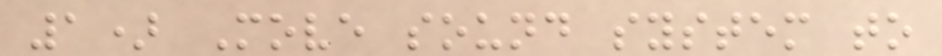1) Move sound system to
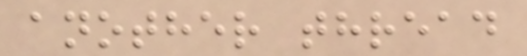another thread
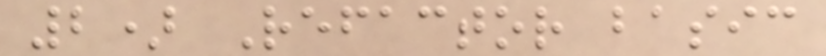2) Refactor basic
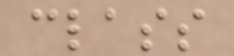class
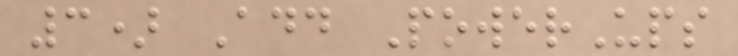3) Add PowerUps
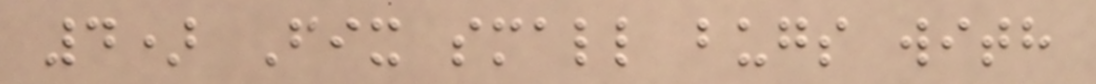4) Fix small bugs with
